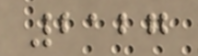2127
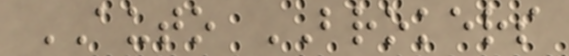AUTO BROKERS
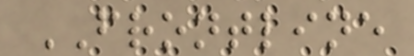FRONTLINE
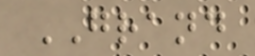GRAND
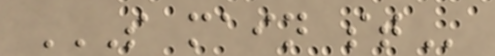S MAIN ST
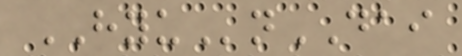HYUnDAI
